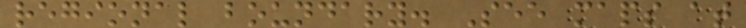regional boundary. See maps at
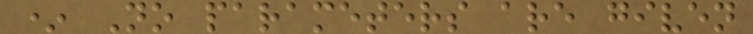* No parameters are given
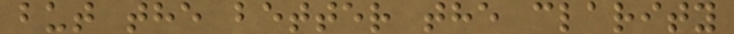but the better the clarity
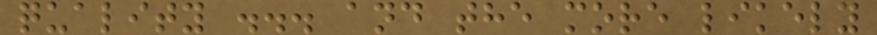quality ... and the more likely
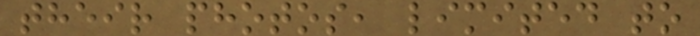their photos, limited to
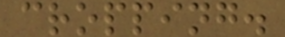cropping.
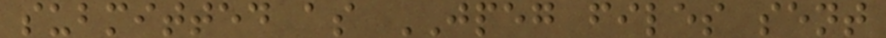submitted as JPEG files sent
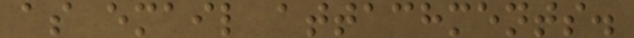as email attachments.
